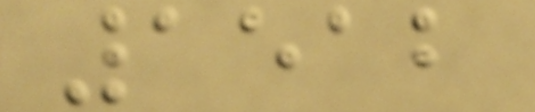1512
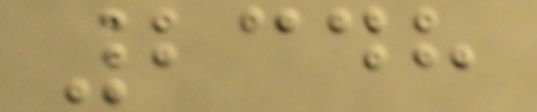2348
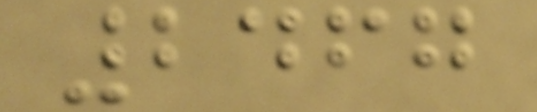2467
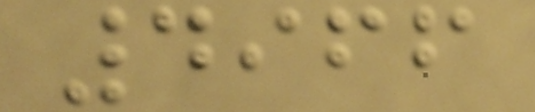4966
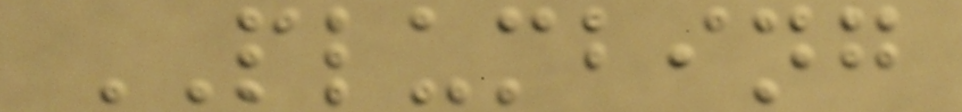PLUMBING
